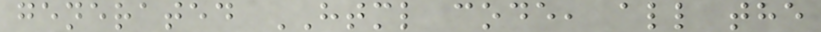generated HTML code, all the
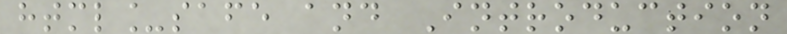html_safe and Introduction
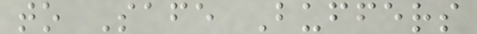to Safe Buffers
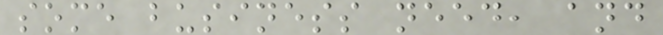some business need, and
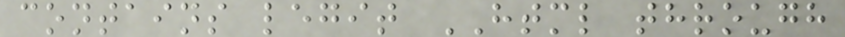contains legit HTML through
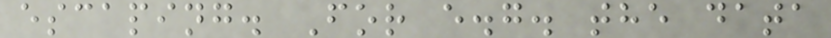escaping. For e.g. the data
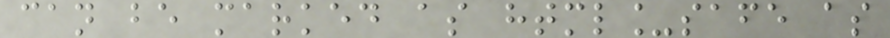can be marked as html_safe as
